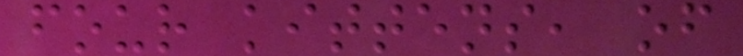four kittens, of
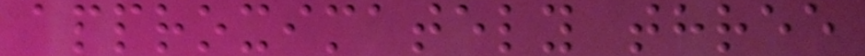approximately three
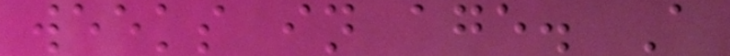weeks in age. A
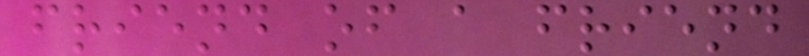friend of a friend
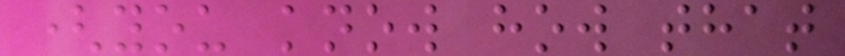(you know how that
